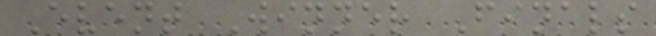Event Winner Finals
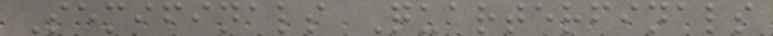Semifinals Quarterfinals
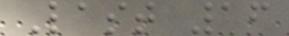Last 16
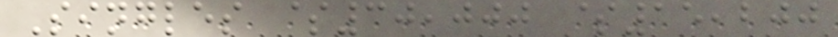Singles $30,000 $15,200
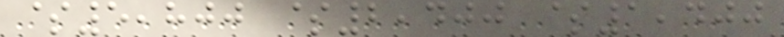$5,800 $2,400 $1,400
